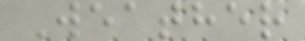Weather
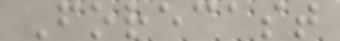Forecast
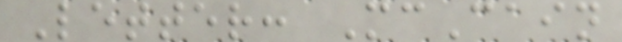Letter: McCain
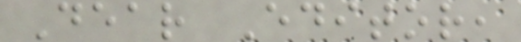Dear Editor,
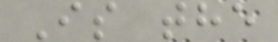Is the
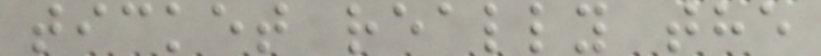ticket really the
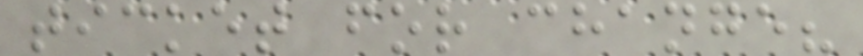ticket for change?
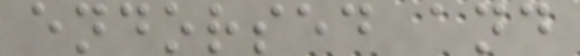endorsed and
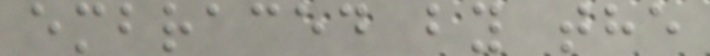embraced by the
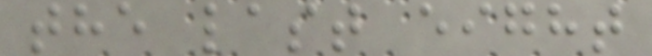the last eight
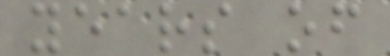years of
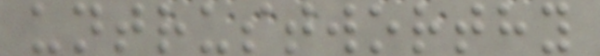untrustworthy
